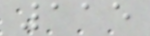115
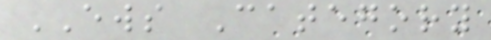EWS Category
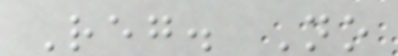Reg. No
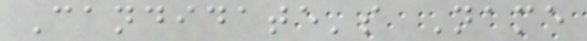Candidate's Name
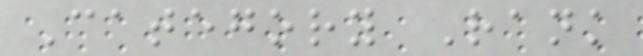Category Rank
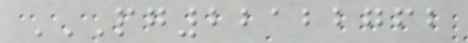PG22122762
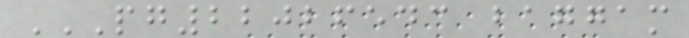PG22026543 BAGGAM
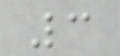3
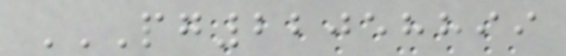PG22058899
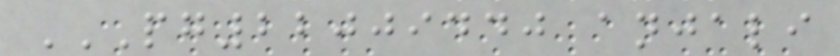PG22009440 ANJALI
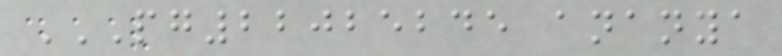PG22025245 ANANYA
